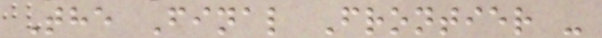The Final Frontier -
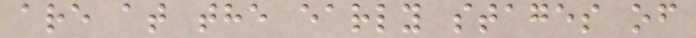are at the early stages of
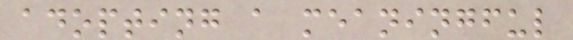adopting a meaningful
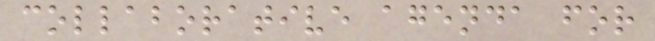collaborative agenda for
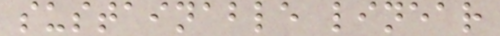sustainable linear
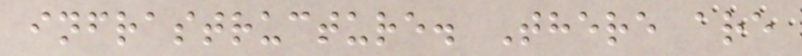infrastructure. There are
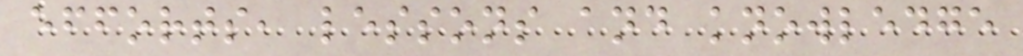efforts, lessons and knowledge
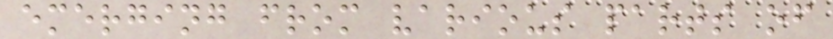emerging from various parts of
